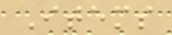Items
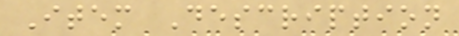Item Description
